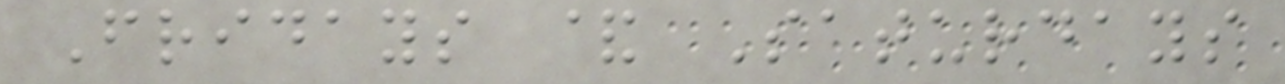Fridays & Saturdays
